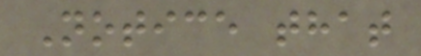Notice that
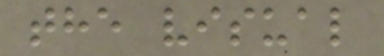the visual
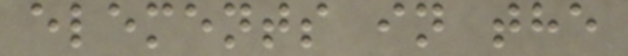elements in the
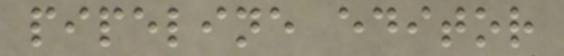pipeline editor
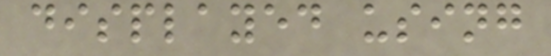displayed using
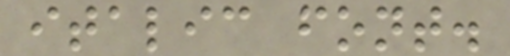italic font.
